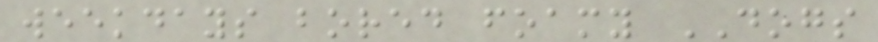weekdays bored foamy DOGS
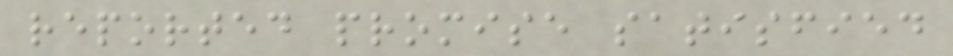reported promise satisfied
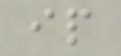ip
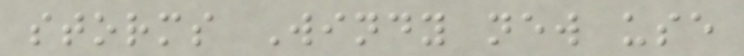storms Windy new use
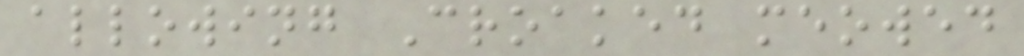allowing Croaked meowed
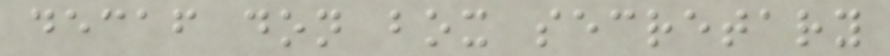decaf don box secretary
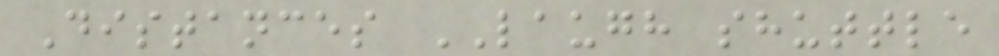Distances LAUGH shuttle
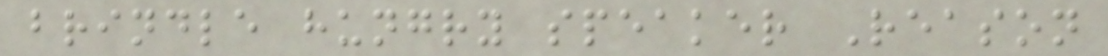brindle hungry speaker Reason
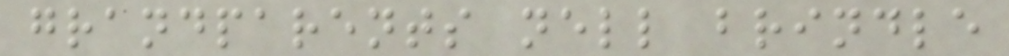grandparents nell brindle
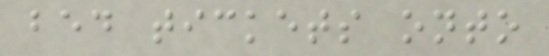bed tickets onto
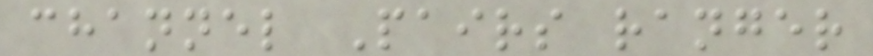channel Pairs ranger
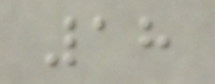18
